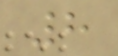8
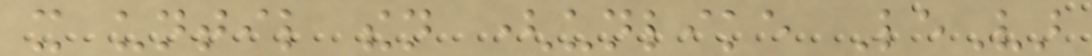it until then (unlike LeVar
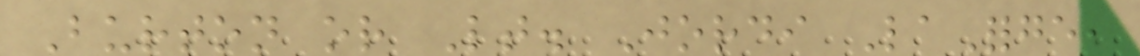Burton or Lt. Jordi LaForge,
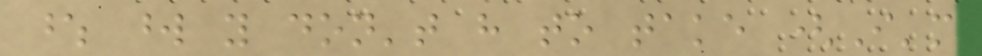whose word you don't have to take (I'm
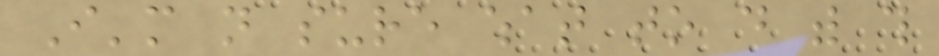I'm not sure what to do with this
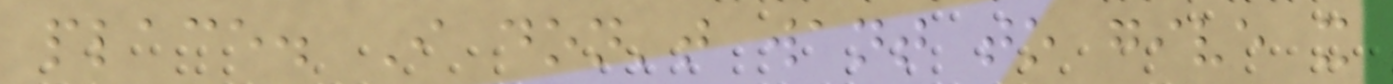place. I don't want to give it
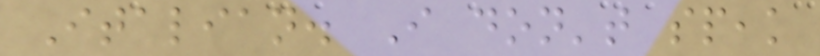Italian. I don't speak
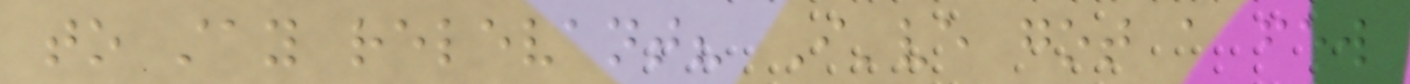to stay relevant? I've got a few
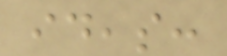ideas:
